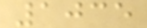1035
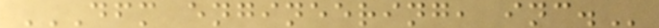DFM ENGINEERING, INC.
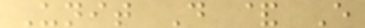Unit D & E
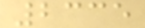2335
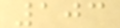103
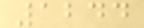1244
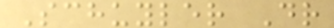Schuyler Dr
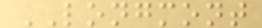LONGMONT
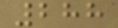288
